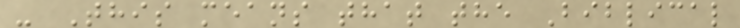- This means that the Biblical
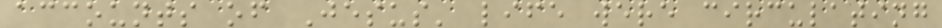accounts of Jesus' life were circulating
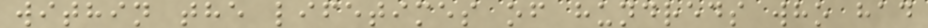within the lifetimes of hundreds who had
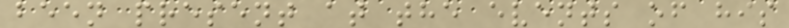been present at the events of his
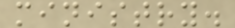ministry.
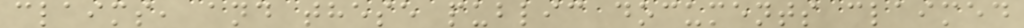claims, and these public documents claimed
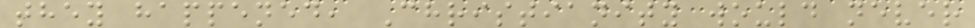they happened, Christianity would never
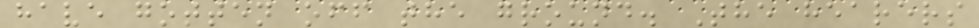have gotten off the ground. The hearers
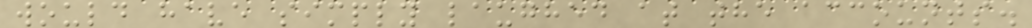would have simply laughed at the accounts.
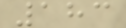183
